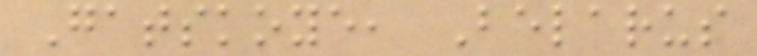Gatskoye, Belarus
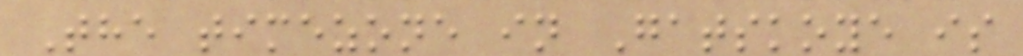The timezone in Gatskoye is
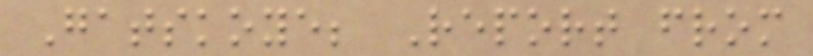Gatskoye; Report from
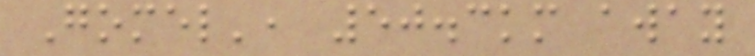Gomel', 50.3km away
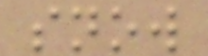snow
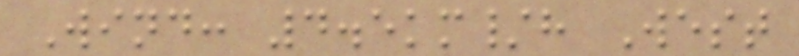Wind: 4.5km/h West
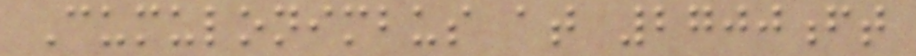Cumulonimbus at 2700ft
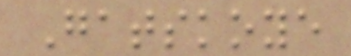Gatskoye
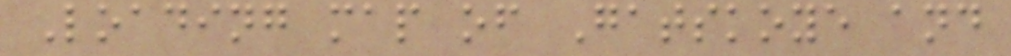Loading map of Gatskoye and
